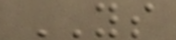YS
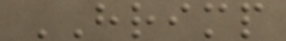HRIMP
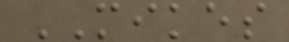MIKES
